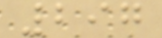297
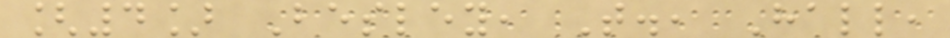[4] Besley, T., Hall,
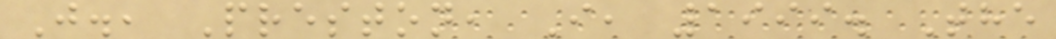J., Preston, I, 1999. The
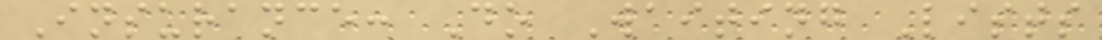Insurance: Do Waiting Lists
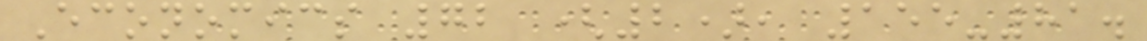Economics 72 (2), 155-81.
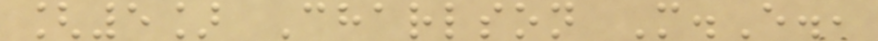[5] Charlson M.E.,
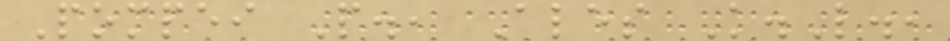Pompei P., Ales K.L.,
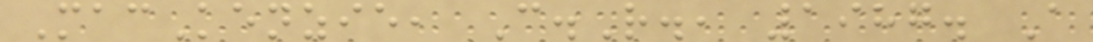MacKenzie, C.R., 1987. A
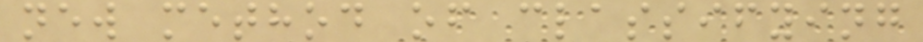new method of classifying
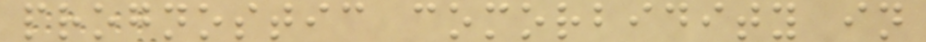prognostic comorbidity in
